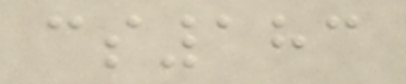cs183
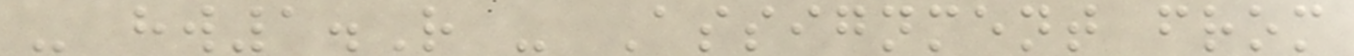- hw1.R - Assignment from
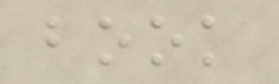book
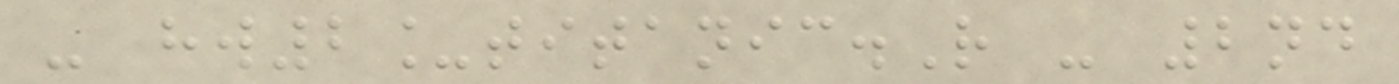- hw2_titanic.R - 2nd
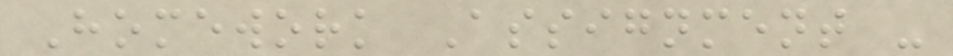Homework Assignment -
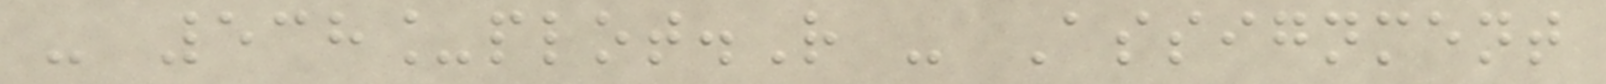- 538_plot.R - Assignment
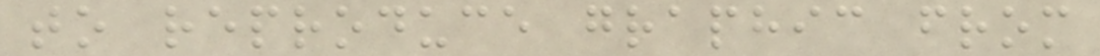to reproduce graphic from
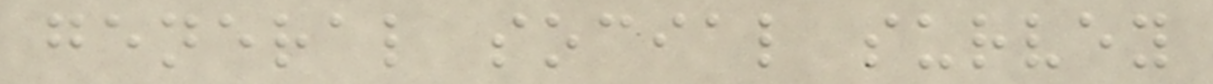general social survey
